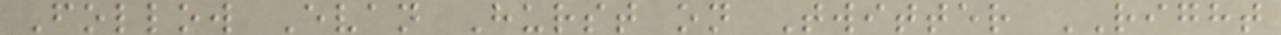Follow Evan Hurst on Twitter RIGHT
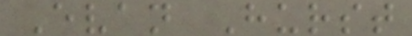Evan Hurst
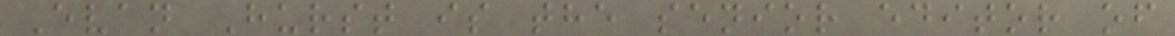Evan Hurst is the senior editor of
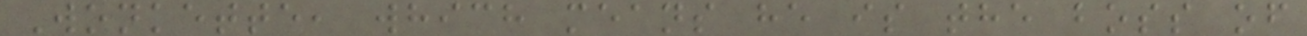Wonkette, which means he is the boss of
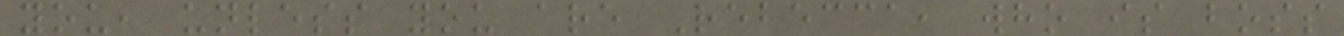you, unless you are Rebecca, who is boss
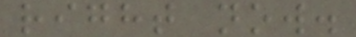right now.
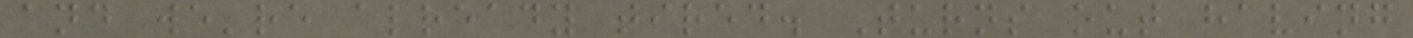and we're already tired. Turns out having
